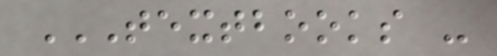TEXTBOOKS -
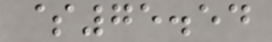$75.54
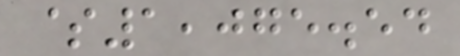$1,075.54
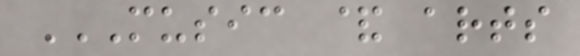MUSIC & ARTS
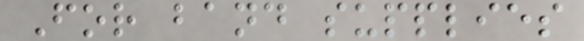For band supplies
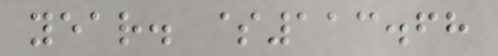year. $113.68
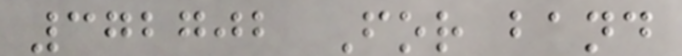372702 For band
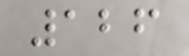126
